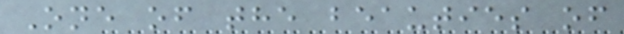One of the beauties of
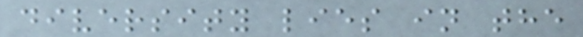diversity lies in the
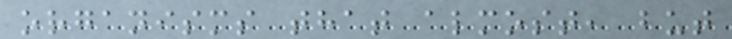organisms that almost, but
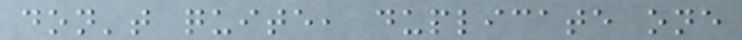don't quite, duplicate one
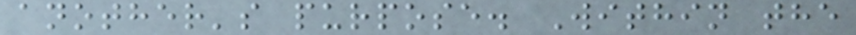another's purpose. Within the
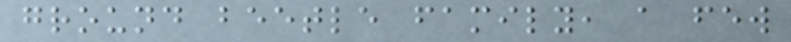ground beetle family, a few
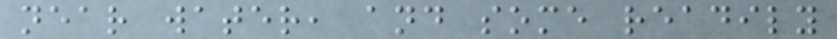near water, and some readily
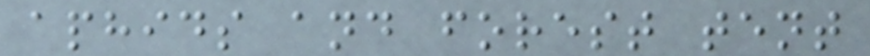aphids and forest tent
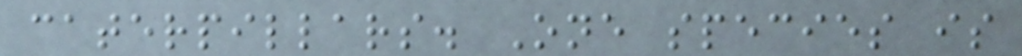caterpillars. One species is
